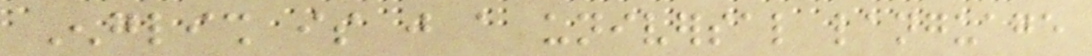English is just a universal language
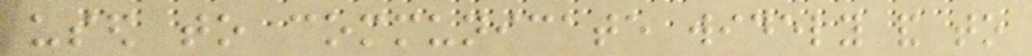used to communicate widely and to
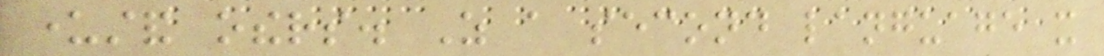understand others. As a second language it
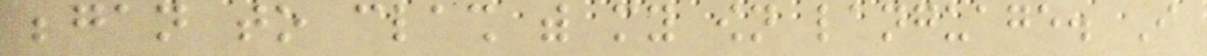began to clash with my own language. I
